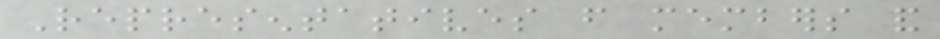Representatives from members and
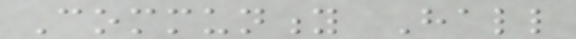Community Hall
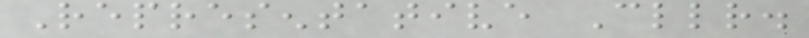Representative Cllr.
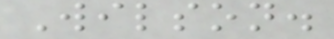Wilson.
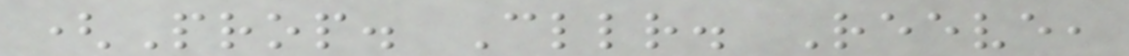(Prop. Cllr. Reeve,
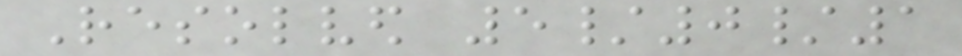Resolved 5/0/1
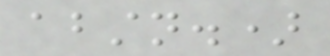abstn.)
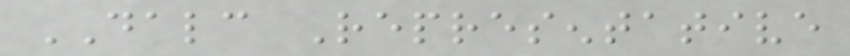DALC Representative
